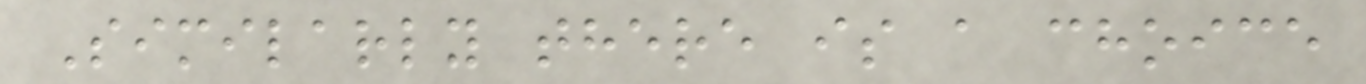Similarly there is a choice
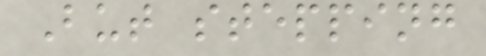But stepping
